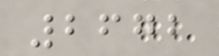2672
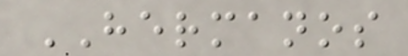HERMANOS
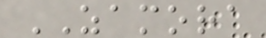ZAMORA
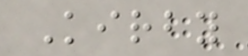Kirby
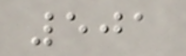501
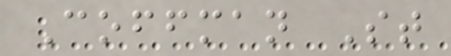Coffman St
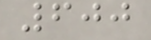600
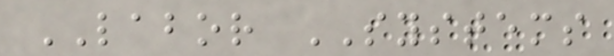LABOR SYSTEMS
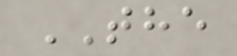THE
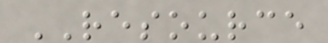RESOURCE
